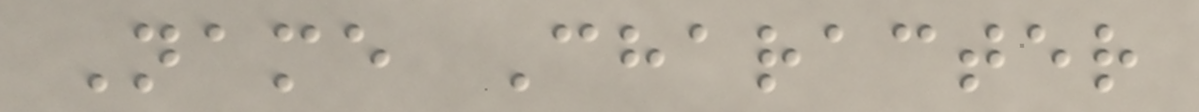Name Character
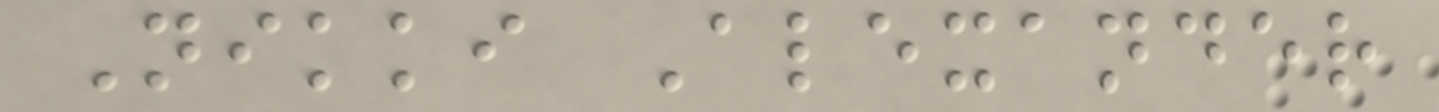Nikki Alexander
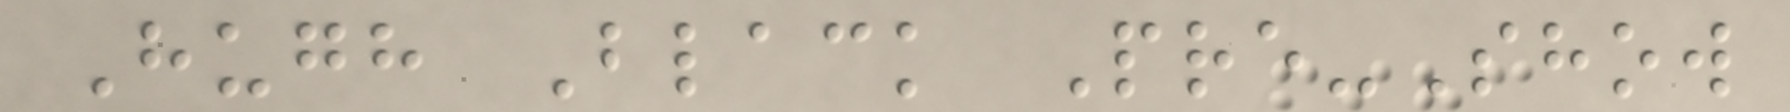Hugh Black Pre-Show
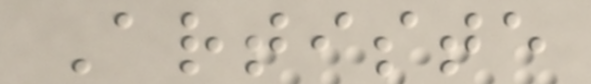Artiste
